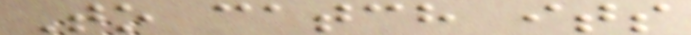To catch its
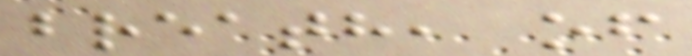breath, of
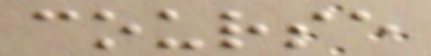course
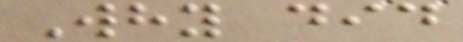Why did
